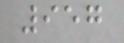957
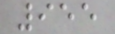955
